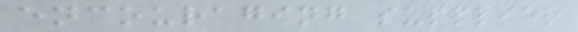encouraging supplier
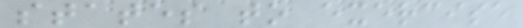states to exercise
